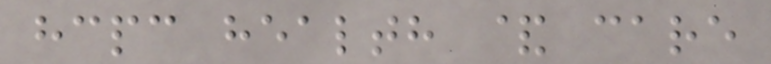hcpc health & care
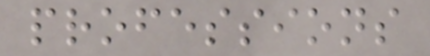professions
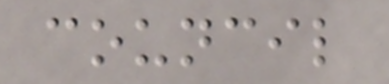council
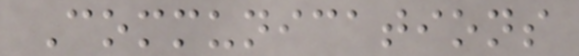Communications
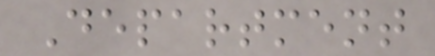Department
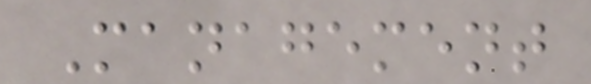Management
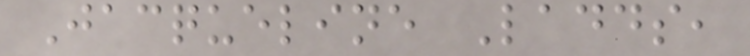Jacqueline Ladds,
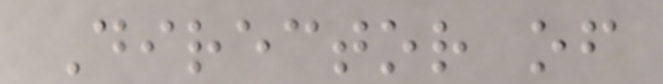Director of
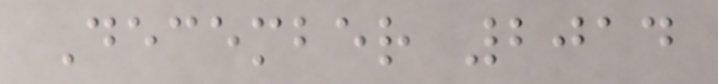December 2014
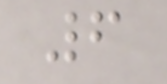6
